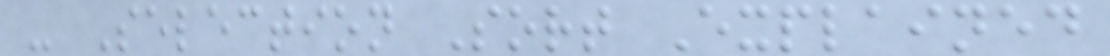- Selection Sort Explained
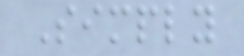Simply
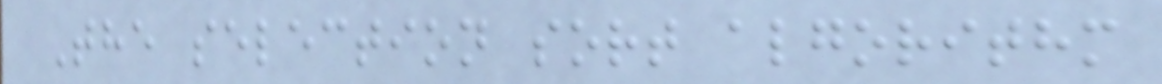The selection sort algorithm
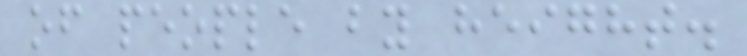of people by height.
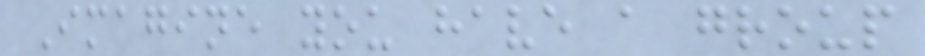Imagine you have a group
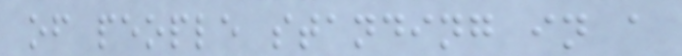of people standing in a
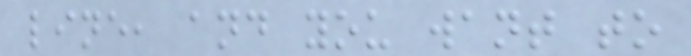line, and you want to
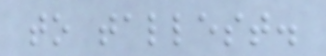to tallest.
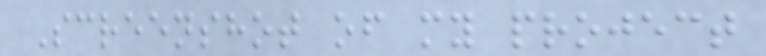Screenshot of my project
